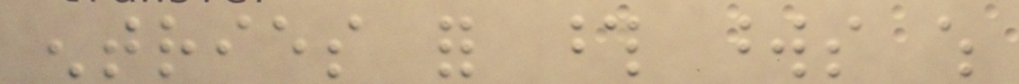entries for those words which
